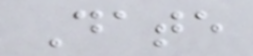Date
